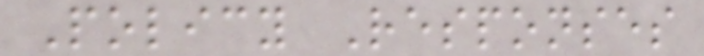Policy Responses
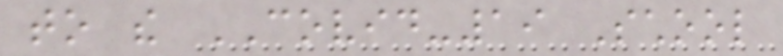to the COVID-19 School
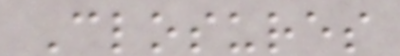Closures
